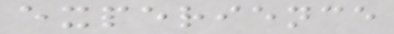experience
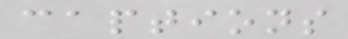captions
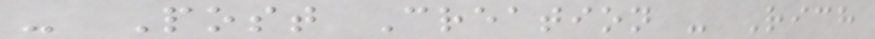- Post Creation - Rich
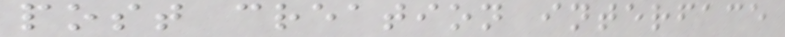post creation interface
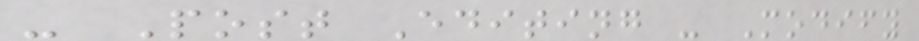- Post Editing - Modify
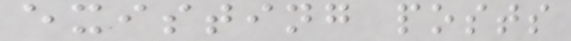existing posts
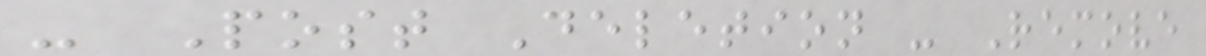- Post Deletion - Remove
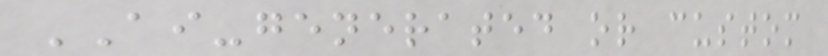AI-generated or custom
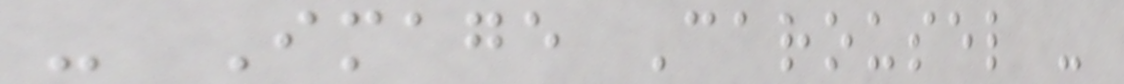- Image Carousel -
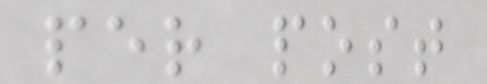per post
